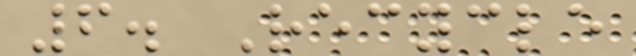6. Recycle
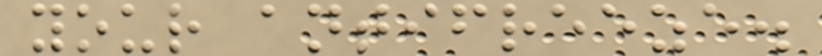your antifreeze.
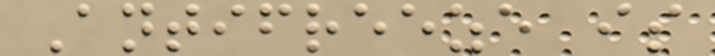Antifreeze is
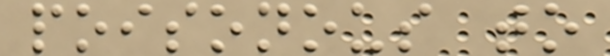poisonous to
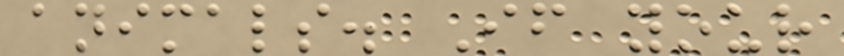animals. If your
